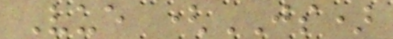Vue (JS)
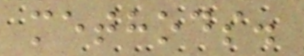methods.
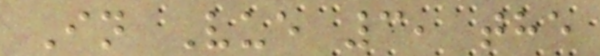In Vue 3, the
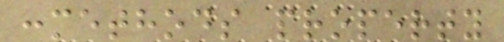:methods property
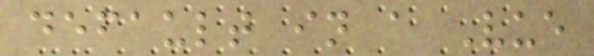default in a Vue
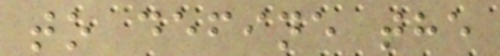to define the
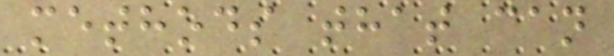methods that can
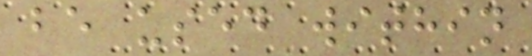be used within
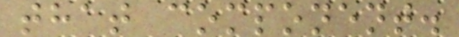that component.
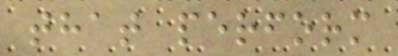that perform
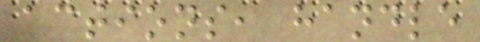actions, handle
